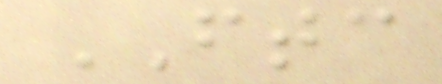FTC
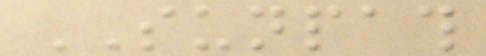SUNPATH
